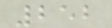252
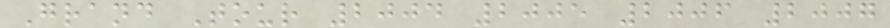Grand Tour 2004 2005 2006 2007
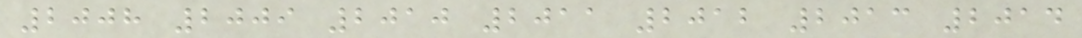2008 2009 2010 2011 2012 2013 2014
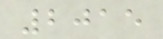2015
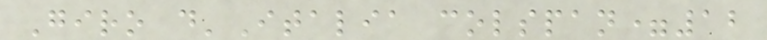Giro d'Italia colspan=12
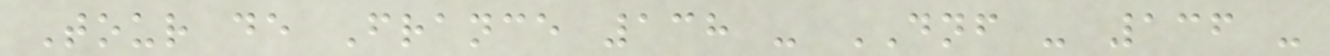Tour de France 138 - DNF - 136 -
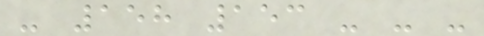- 158 153 - - -
